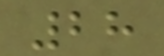28
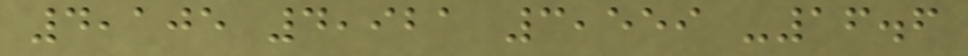4,105 4,921 3,559 -16.6
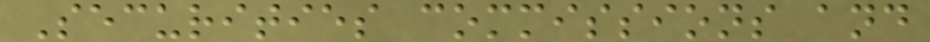Securities commissions and
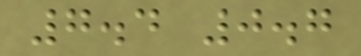7.4 0.7
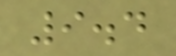9.4
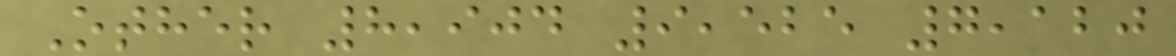Other 8,904 9,525 7,120
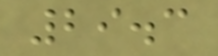29.3
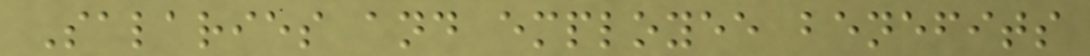Salaries and employee benefits
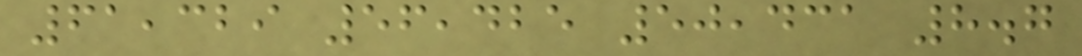61,329 56,425 50,431 8.7
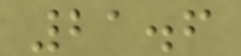21.6
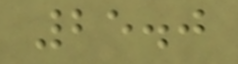25.0
